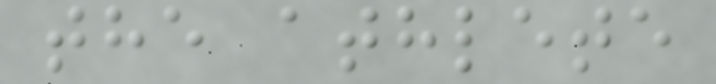the athlete
